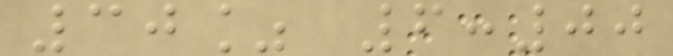30% 6:00
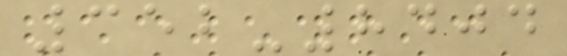352-8404
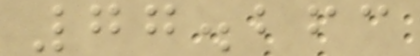77.263
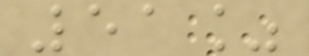51%
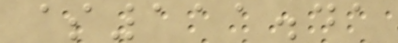$111.41
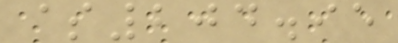$204.95
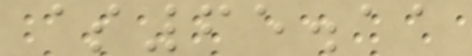$65.11
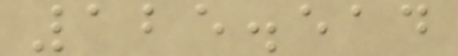125.514
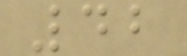42
